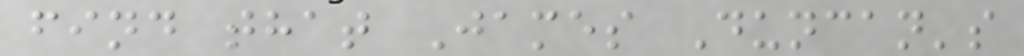find that James Duncan's
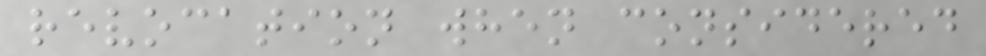revocation when considered
